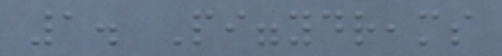1. Piggydreams
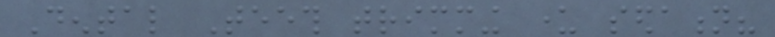Dental Teeth trimming under sedation?
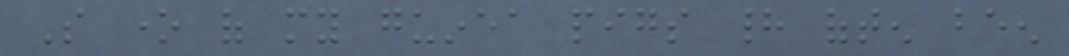So one of my guinea pigs had often been
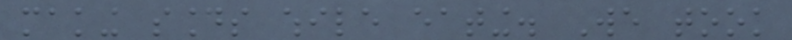making sounds while eating. We took
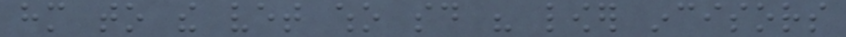him to the vet who said his lower incisors
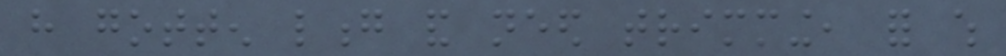have gotten long and need trimming, for which
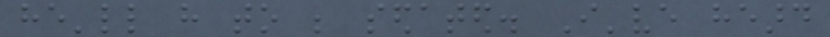he'll have to be sedated. I've heard
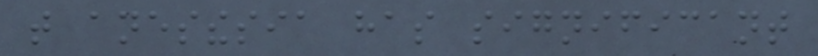that anesthesia has significant
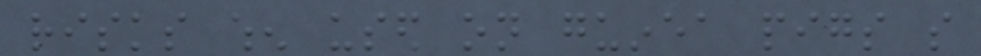risks when used on guinea pigs so
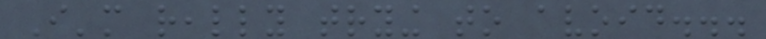I'm really trying to avoid...
